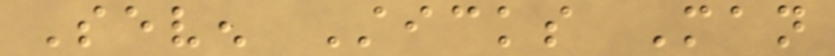Seven Sticks Man
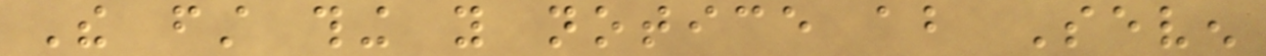The first thing you notice about Seven
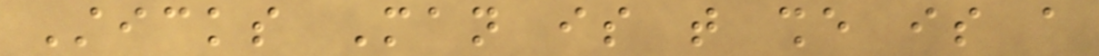Sticks Man is that she is a
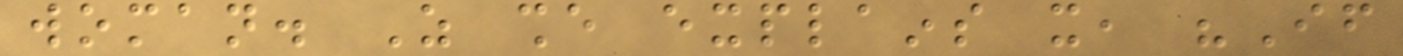woman. As she explains it, "If
